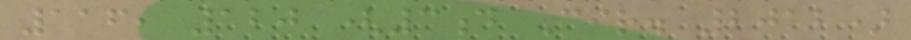116, 120 (3d Cir. 2012)
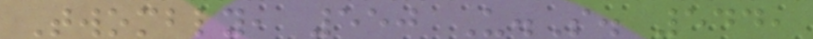Twombly, 550 U.S. 544,
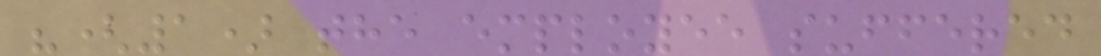"(1) the employee suffered
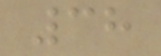38
